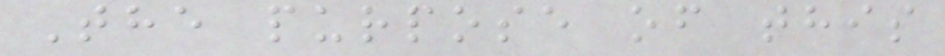The purpose of this
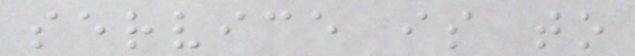service is to
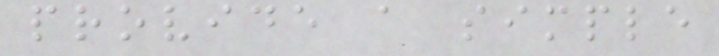provide a simple
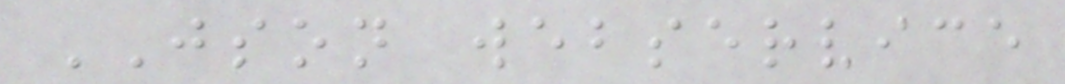JSON webservice
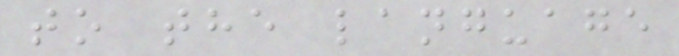to the language
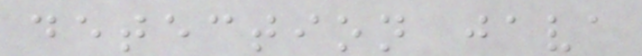detection java
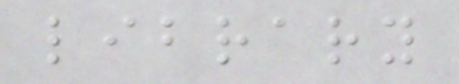library
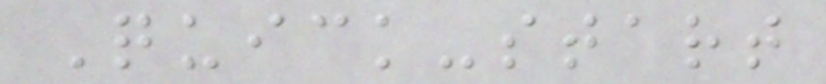Quick-start
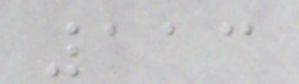113
